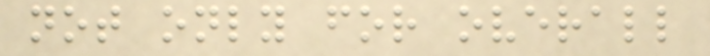not only for overall
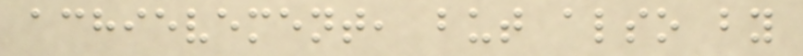achievement, but also by
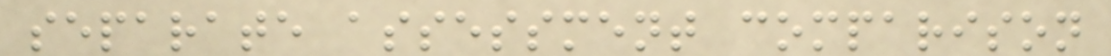separate assessment comparison
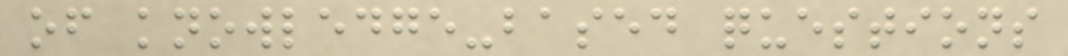of knowledge-based questions
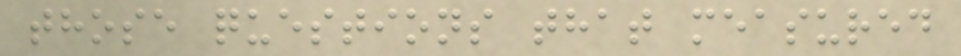those questions that measured
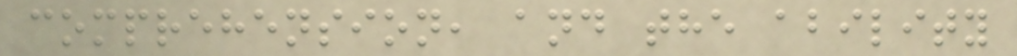comprehension, and the ability
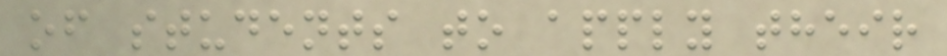of students to apply their
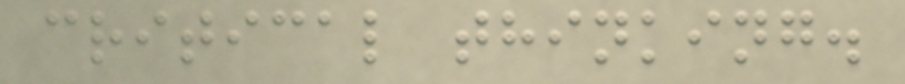critical thinking.
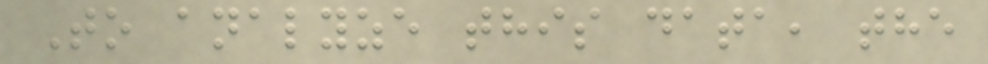To analyze this data, the
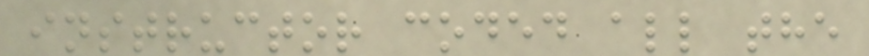instructor coded all the
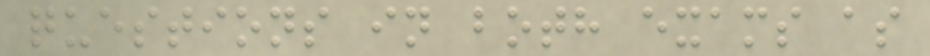questions in both exams as
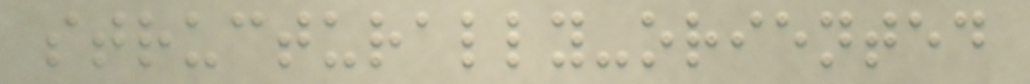structurally-oriented
